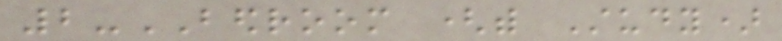2-BEDROOM (with Study)
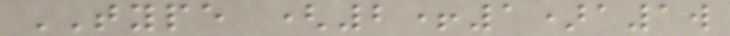TYPE (2+1)a1w
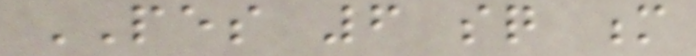PES 6 sq m
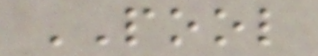POOL
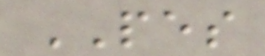PES
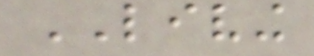LIVING
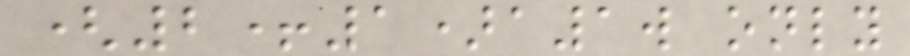(2+1)a1w only
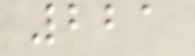221
